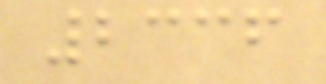2336
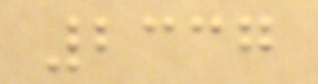2337
